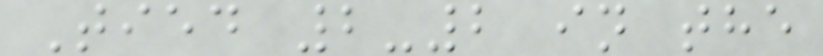Tied 2-2 in the
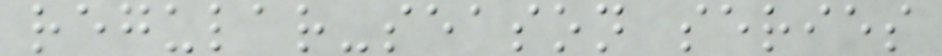regular-season series
